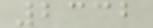2332
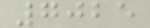7025
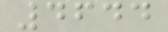4644
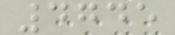4745
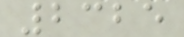2325
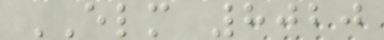ELM 8020
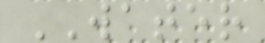WATER
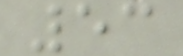53
